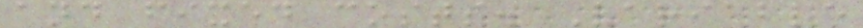and fixed costs. Variable
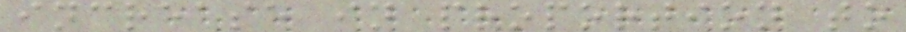increase in proportion to
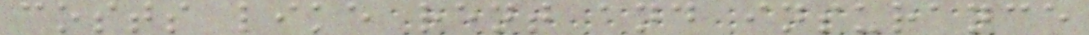costs like rent and insurance
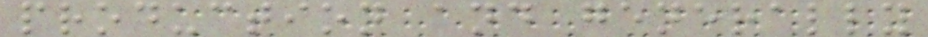production and generally
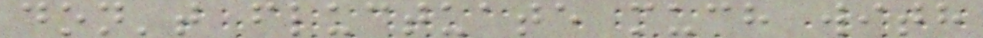don't fluctuate much with
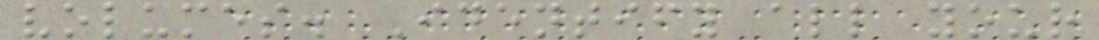volumes. Identify all your
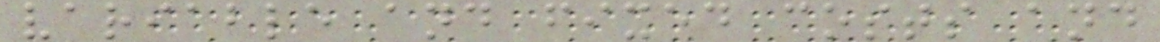variable and fixed costs and
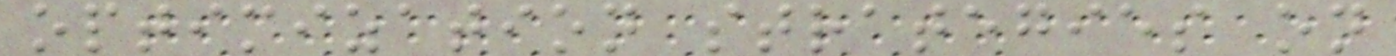optimization strategies on
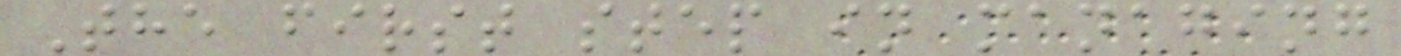The first step in managing
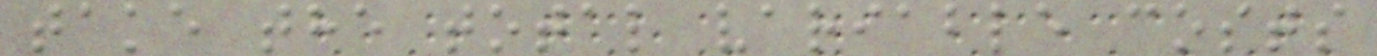take the total variable costs
